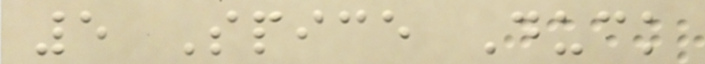5 Spice Duck
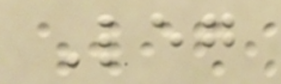Leg
